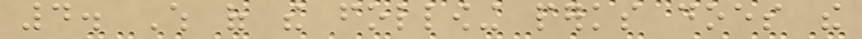4. Which of the following perks does the
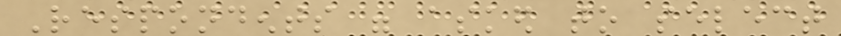Respondents were asked to select
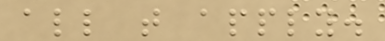all that apply.
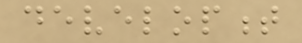development
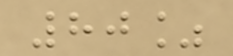80%
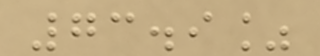73.9%
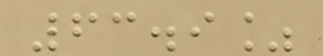63.9%
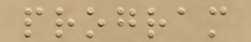program
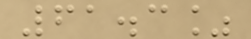61.3%
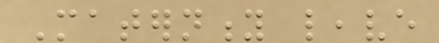Maternity leave
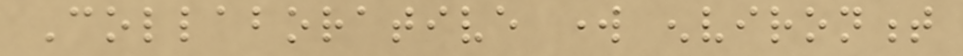Collaborative work environment
